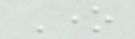One
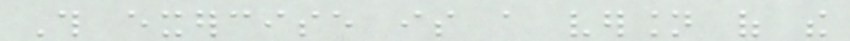This exercise is a version of the
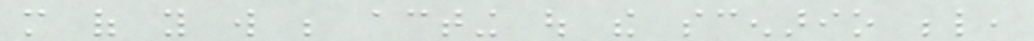more of you will be acting out the scenario below,
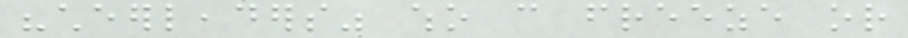"cheerleaders" who can freeze or
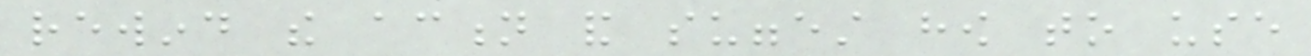rewind the action and suggest how to use
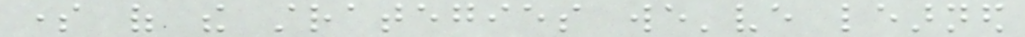some of the strategies we've learned
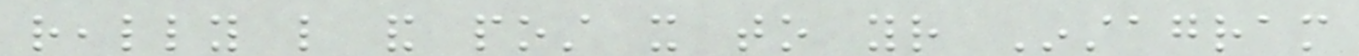really like and post it to your Instagram
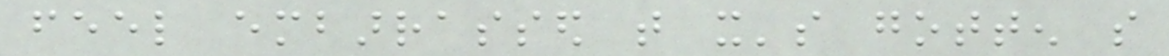feel embarrassed that it's gotten so
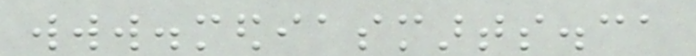www.mediasmarts.ca
